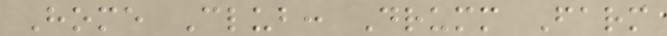Home Club: Drumm Farm
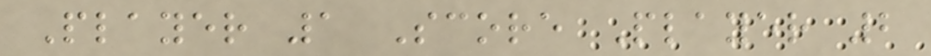Player 1 Score Player 2
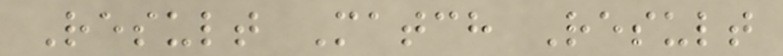Result Match Result
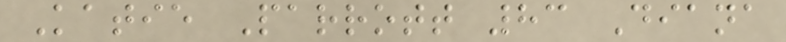Katie Parrott 83 Diana
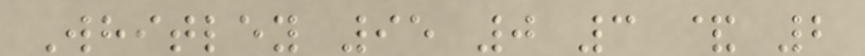Whitley 95 0 3 & 2
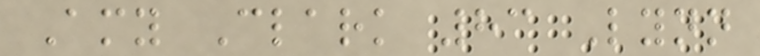Amy Clark 83 Lynn
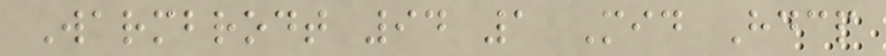Warmbrodt 94 1 Mid Hdcp
